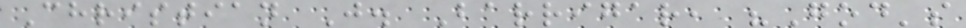Christian J. Barrigar, "God's
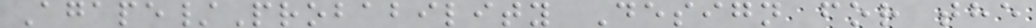Agape/Probability Design for the
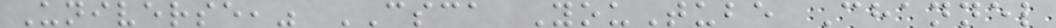Universe," CSCA YouTube Channel
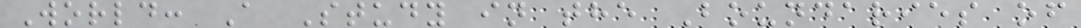World: A Study in the Boundaries of
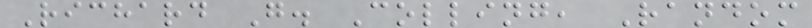Richard G. Colling, Random
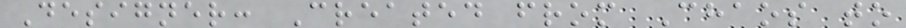Designer: Created from Chaos to
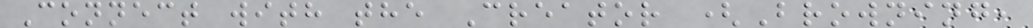Connect with the Creator (Browning,
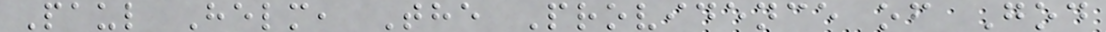Paul Helm, The Providence of God
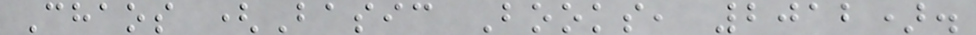Chaos (Basic Books, 2012).
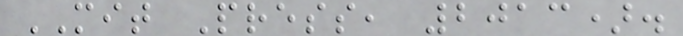MIT Press, 2013).
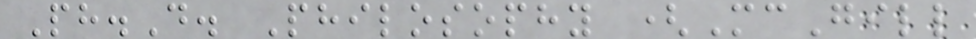Ph.D. Philosophy (McGill
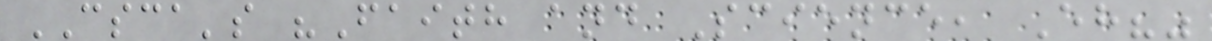CSCA's "Faith and Science, Eh?"
